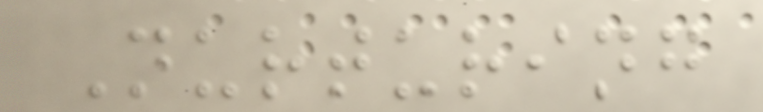Nurturing
